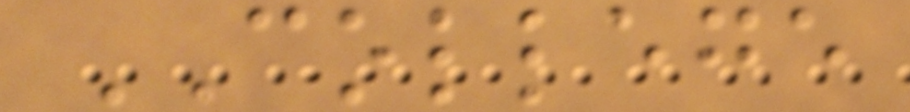COLLEGE
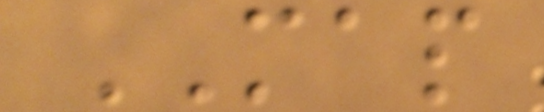MAP
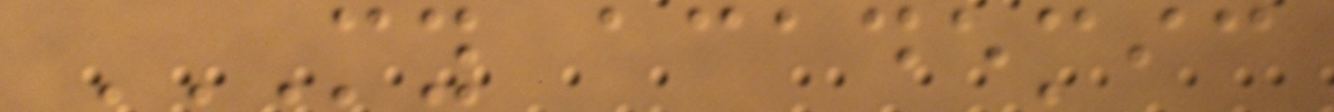MY ACADEMIC
